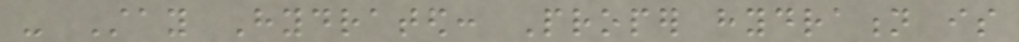- Stay Hydrated: Proper hydration is
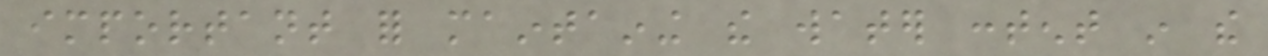important for maintaining the water content in the
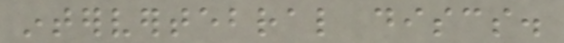intervertebral discs.
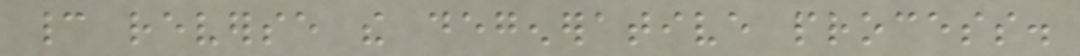cannot reverse the degenerative process.
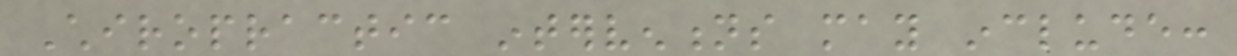Chiropractic interventions may include:
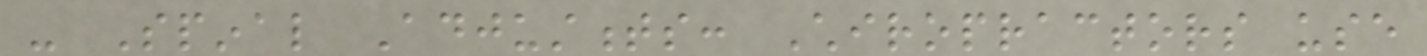- Spinal Adjustments: Chiropractors use
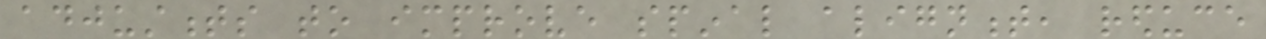adjustments to improve spinal alignment, reduce
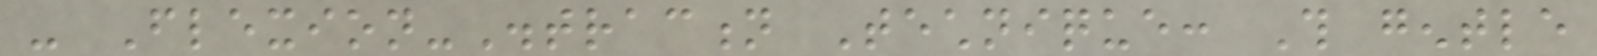- Flexion-Distraction Technique: This gentle
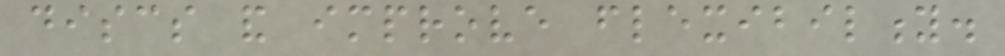discs and improve flexibility.
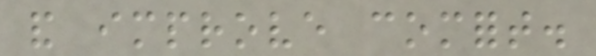and improve comfort.
